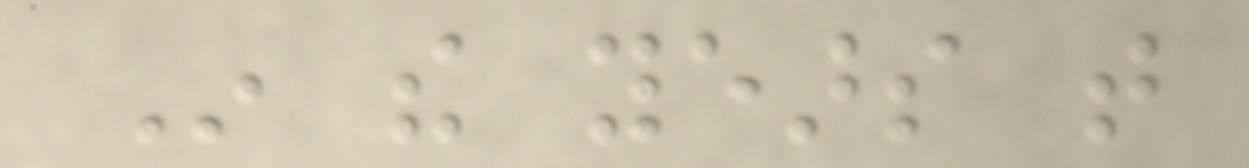In the years that
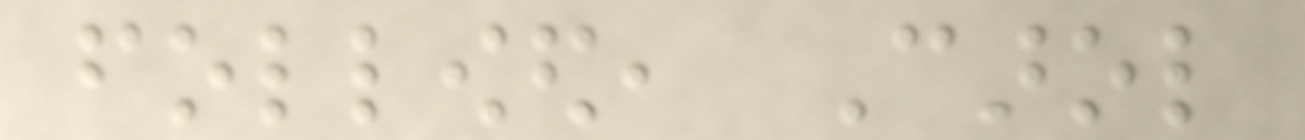followed, Carol
